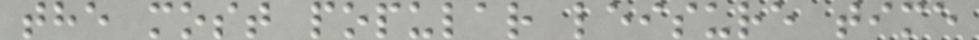the most popular leisure time
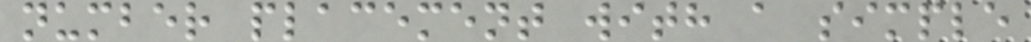number placement with a simple
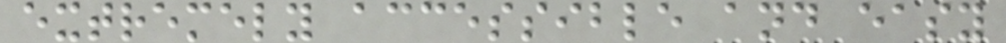extremely accessible and easy
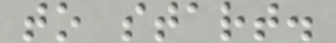to start.
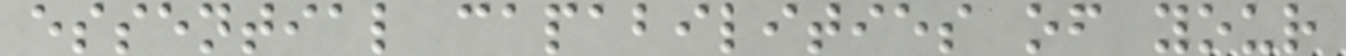essential capabilities of your
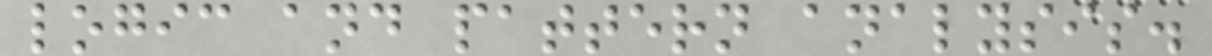logic and pattern analysis.
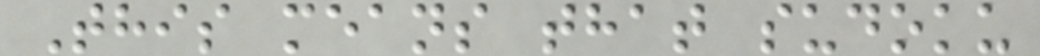This means that sudoku
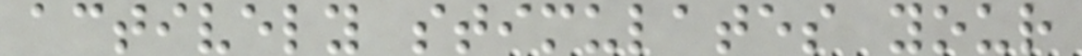actively stimulates your
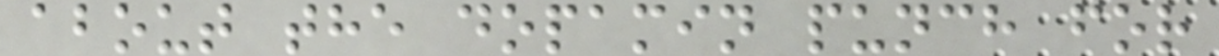about the dopamin punch for
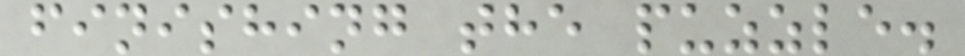finishing the puzzle.
